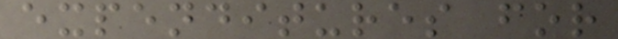expenditures for
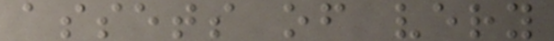assets of very
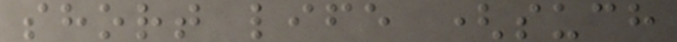short life (such
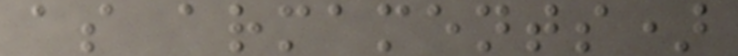as armaments)
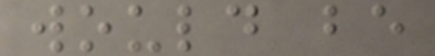would be
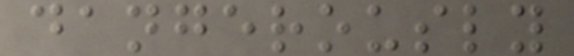dangerously
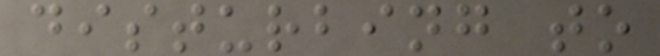disturbing to
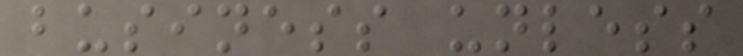business unless
